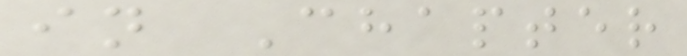in Chapter
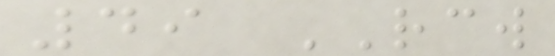49 RCW
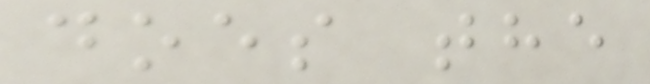does the
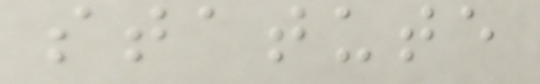statute
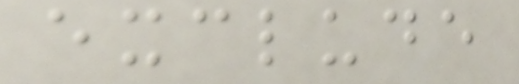exclude
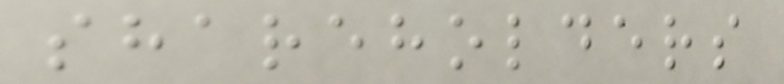shareholders
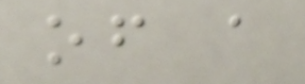of a
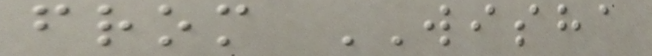from WISHA
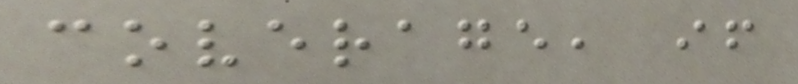coverage, if
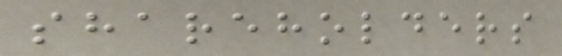shareholders
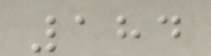184
